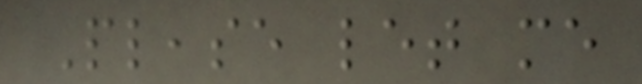Please let me
